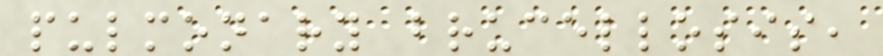pulmonary brucellosis,
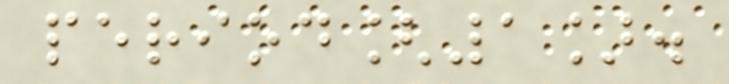period[1].
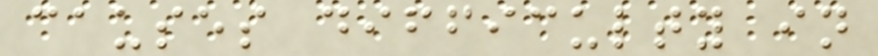causes difficulty in
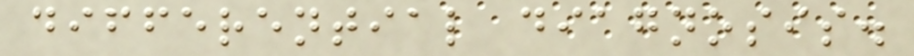differential diagnosis.
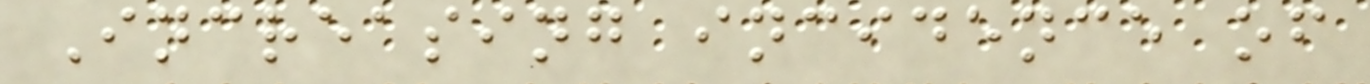Increasing incidence of
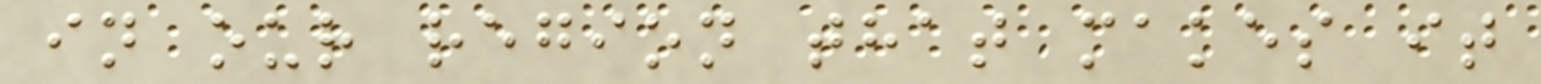in our region that makes it
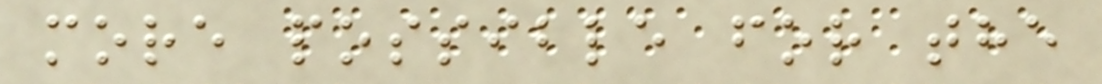more possible for the
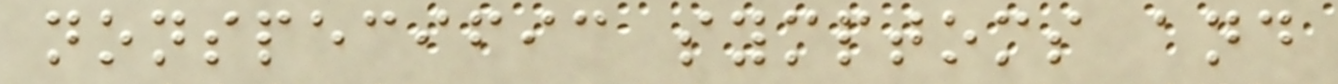nonspecific symptoms and
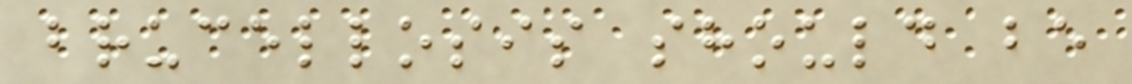brucellosis should be
